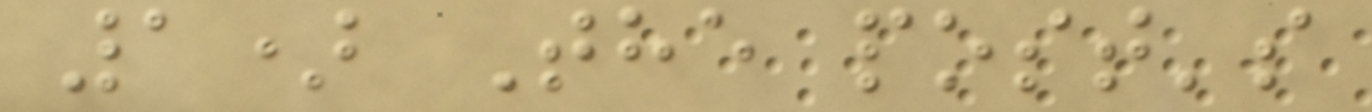1) The post's
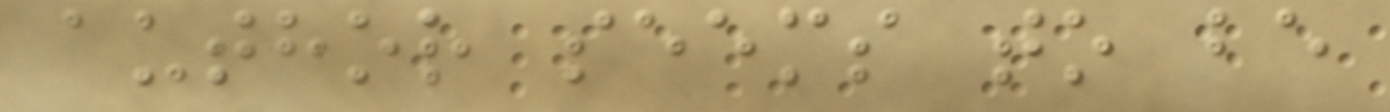author seems to be
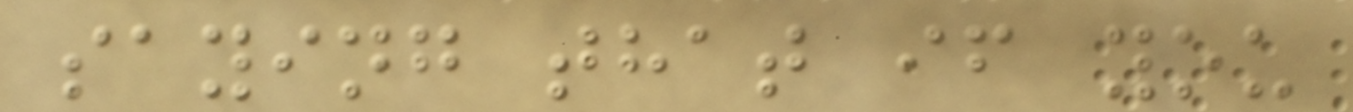saying that if you
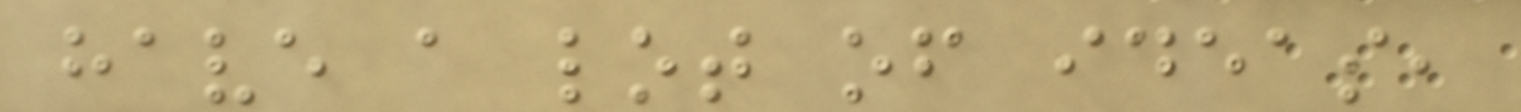have a lot of ideas,
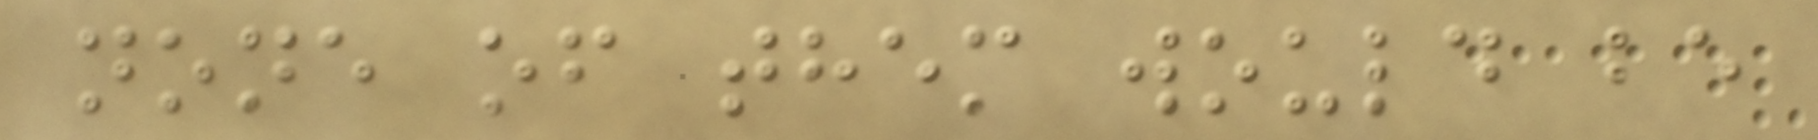none of them would be
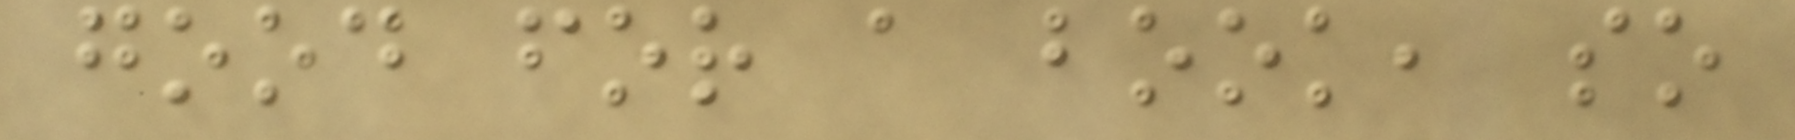good for a book, so
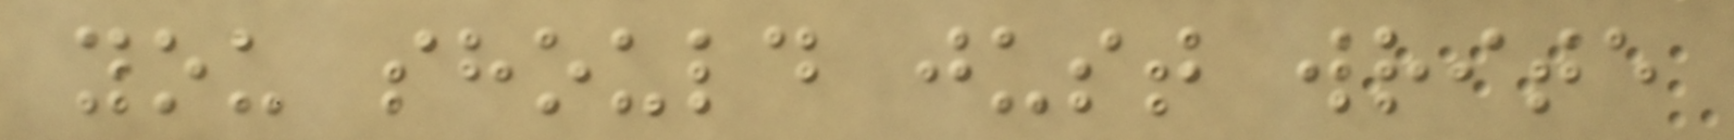you should just write
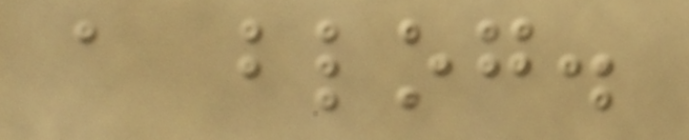a blog.
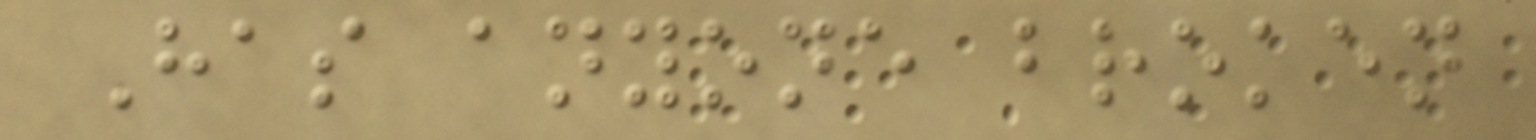Has anyone broken
